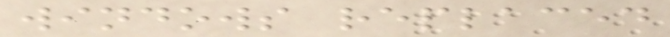windows replaced
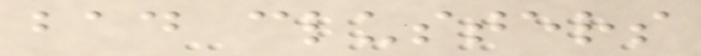bad clusters
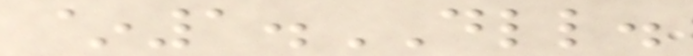~1.DLL.
